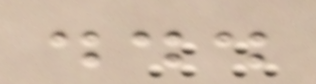...
